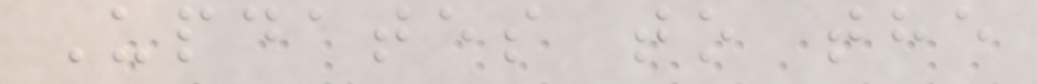Updates to the
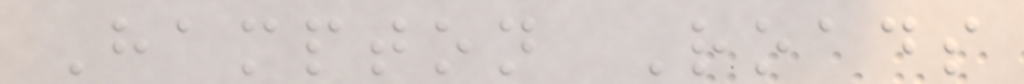Hampton Roads
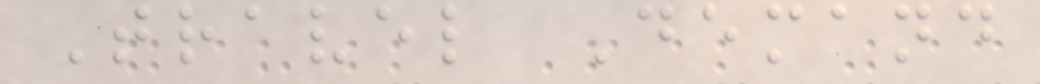Travel Demand
